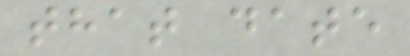that date
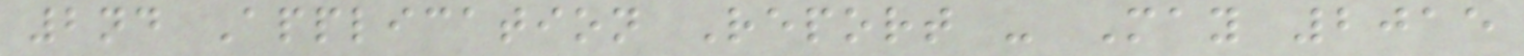2nd Application Report - May 2015
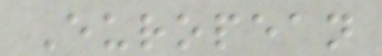European
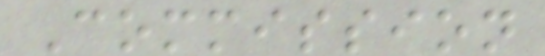Commission
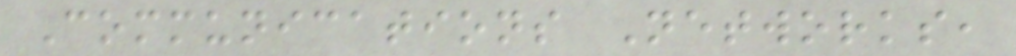Communications Networks,
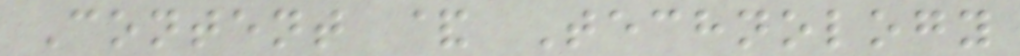Content & Technology
